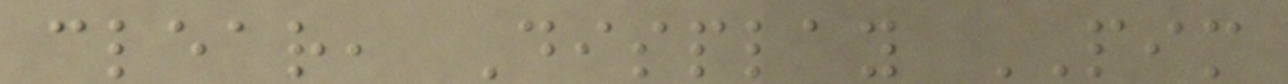clear, Display PIM
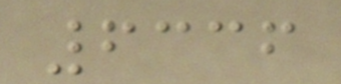6336
